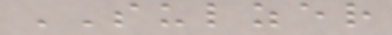SULZER
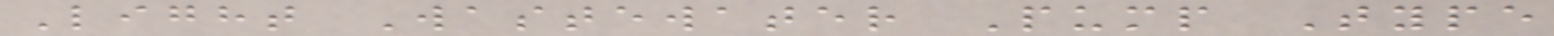Light Wastewater Pump Type
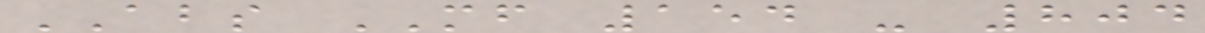ABS MF 154 - 804
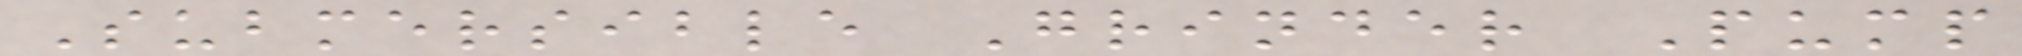Submersible Grinder Pump
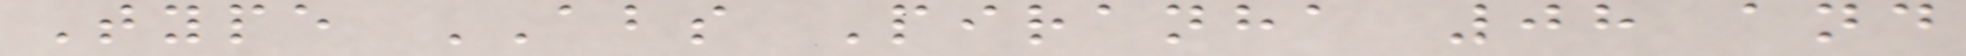Type ABS Piranha 08 and
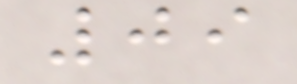09
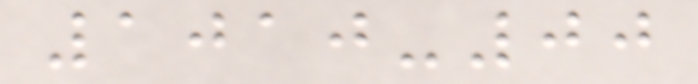1010-00
